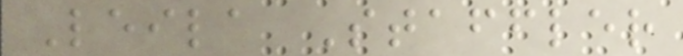Leila Staffler
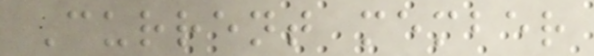Current member
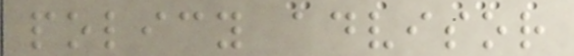policy advisor
